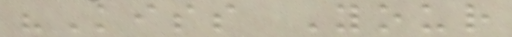"Kiss Your
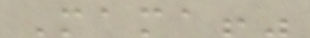Mama!"
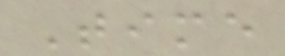Time
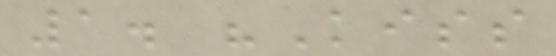1. "Kiss
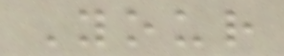Your
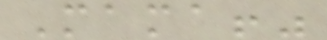Mama!"
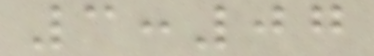3:07
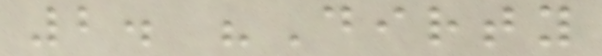2. "Dirty
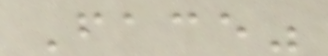Face"
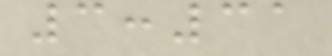3:31
